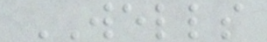WELLS
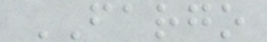FARGO
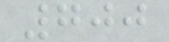700
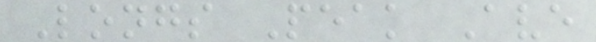Longs Peak Ave
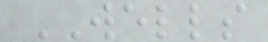WELLS
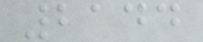2144
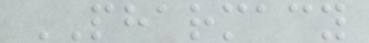PHARMACY
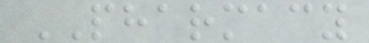PHARMACY
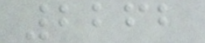2262
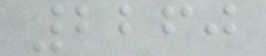2260
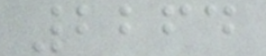2264
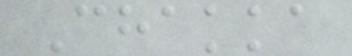Chakka
